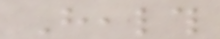Health
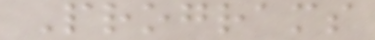Programs
